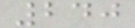240
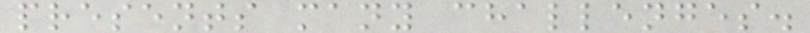presents many challenges.
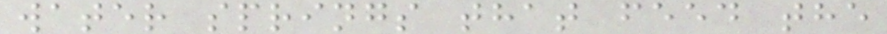water springs that feed the
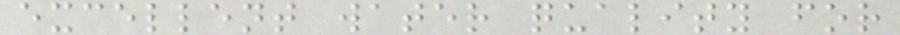excellent water quality for
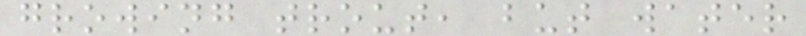growing trout, but water
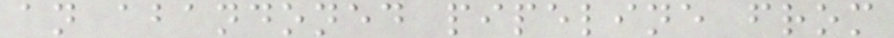an abandoned pipeline from
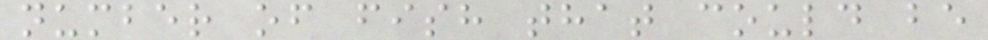number of fish that could be
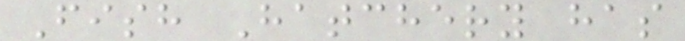Fish Hatchery has
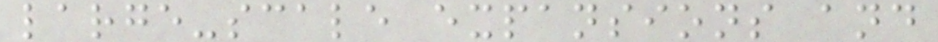large-scale expansions and
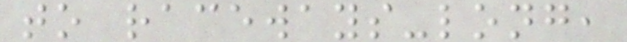to raceways-long,
